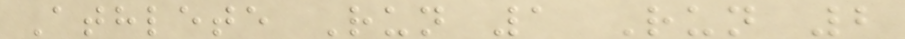Athlete Run 1 Run 2
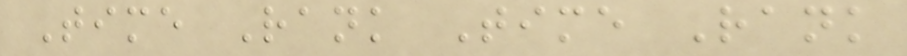Time Rank Time Rank
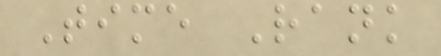Time Rank
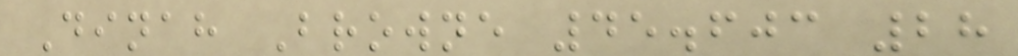Dinah Browne 45.603 28
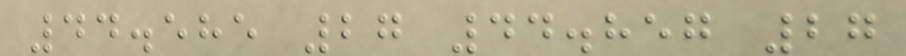44.585 27 44.857 27
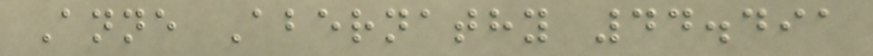Anne Abernathy 44.491
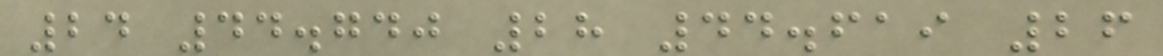24 44.740 28 44.619 26
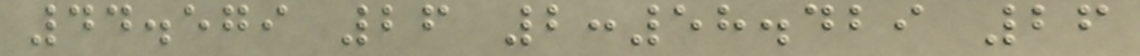44.579 26 2:58.429 26
